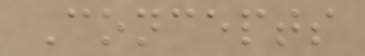Concepts
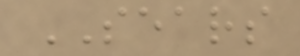SEARS
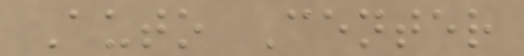Auto Center
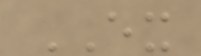EX
